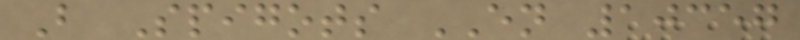B Spigots EN 10357
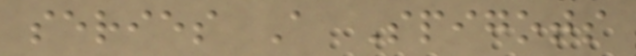series A Spigots
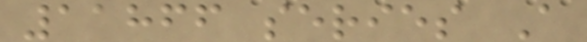11866 series A
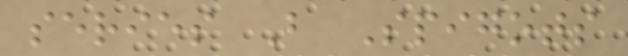series B Spigots
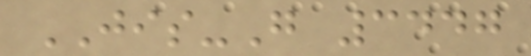JIS-G 3447
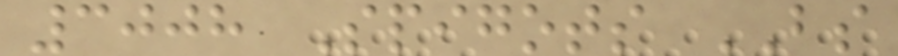3008 Spigots BS
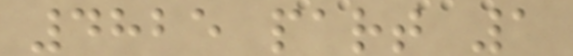4825 part 1
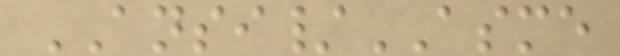ANSI/ASME
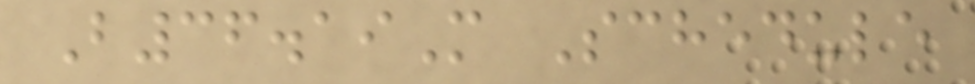B36.19M Schedule
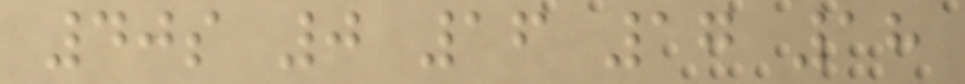40s 0 16 17 18
